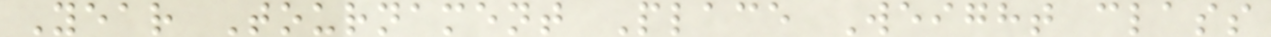Year Tournament Place Weight class
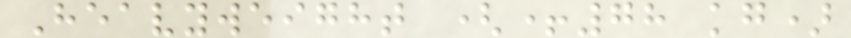Heavyweight (+78 kg)
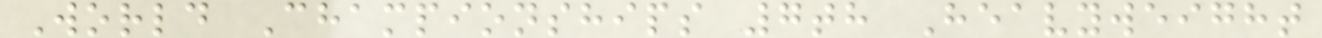World Championships 7th Heavyweight
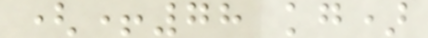(+78 kg)
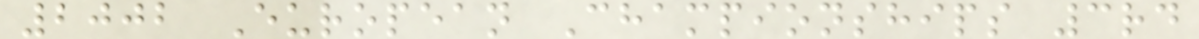2002 European Championships 3rd
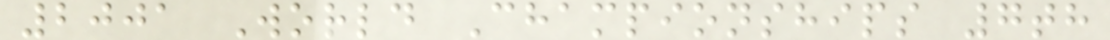2001 World Championships 7th
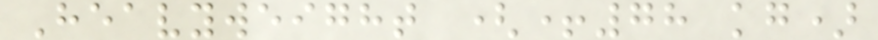Heavyweight (+78 kg)
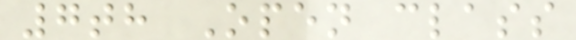7th Open class
